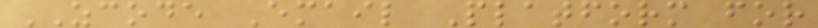ZCODE Email Platform for
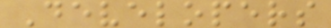Developers
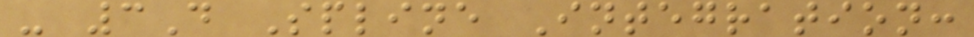- 3D Spline Integration:
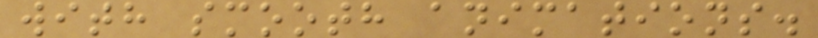with smooth animations.
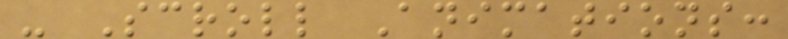- Scroll Animations:
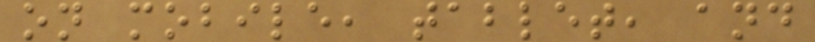on mobile, tablet, and
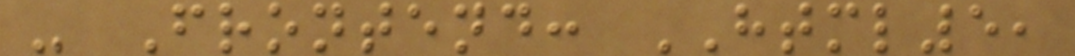- Frontend: HTML5,
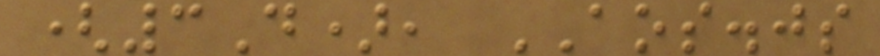(3D), AOS.js
